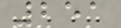251
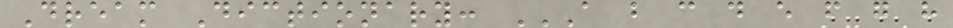Dream Dictionary: A B C D E F G H
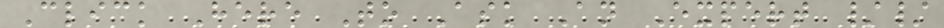Click Here To Ask An Expert //
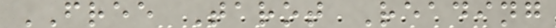FREE Tarot Reading
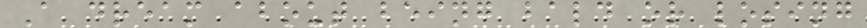A dream about being bald or losing
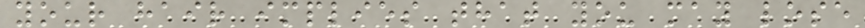your hair implies that you may lose
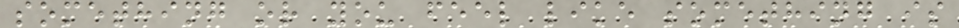something or you feel like something is
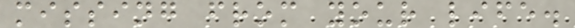missing from your life.
